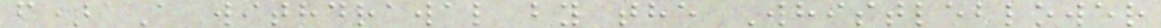f) A withdrawal by the Whistleblower
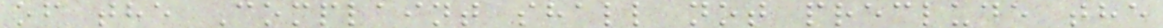of the Complaint shall not preclude the
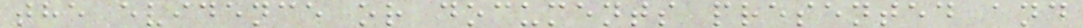the evidence or documents presented and
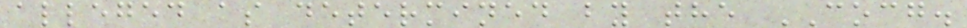alleged as determined by the COCG.
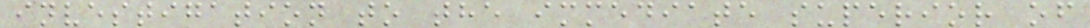investigation to the immediate superior of
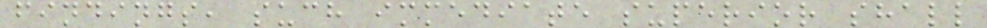findings, such immediate superior shall
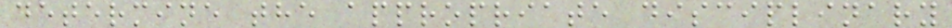determine the appropriate disciplinary
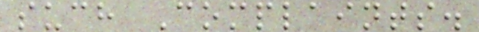such Complaints.
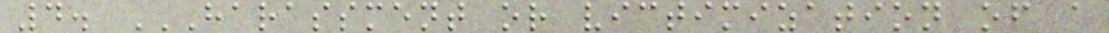4. HARASSMENT OR VICTIMIZATION OF A
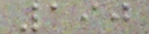190
